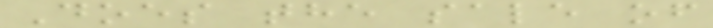Does the sale of
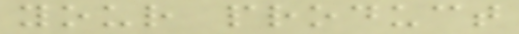your product
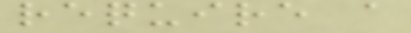require a
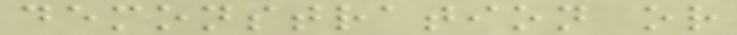demonstration or
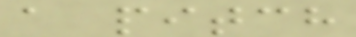a pitch
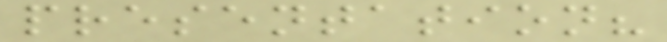presentation?
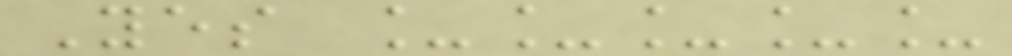Yes _____
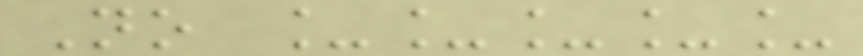No _____
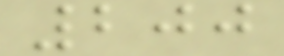200
